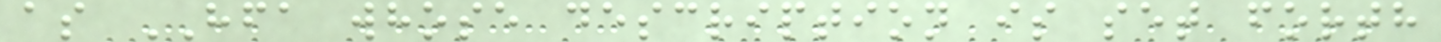as HFA whose description is set forth
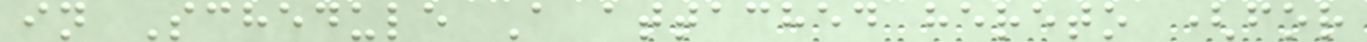in Schedule A attached hereto (for
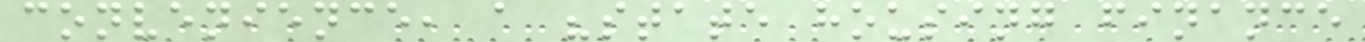convenience, a "state housing finance
